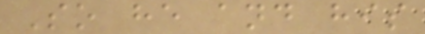So he and his
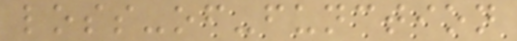loss-of-function
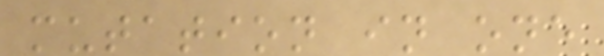mutation in one
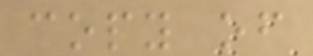copy of
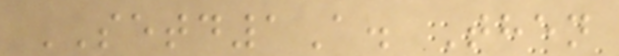SETD1A. Then
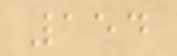154
